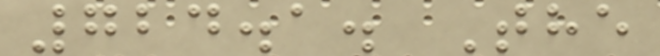724.1. The
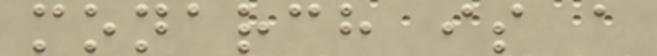monarch is a
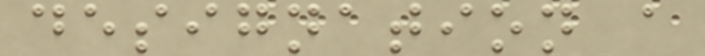designation a
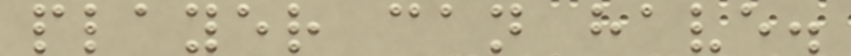player can have.
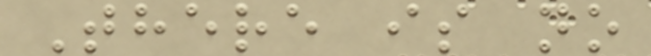There is no
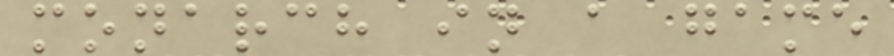monarch in a game
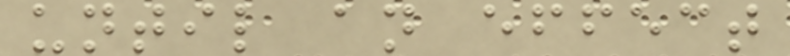until an effect
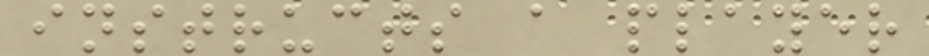instructs a player
